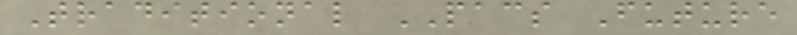Traditional PACS Future
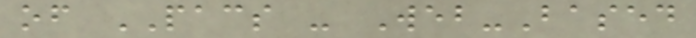of PACS - Web-Based
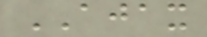AJAX
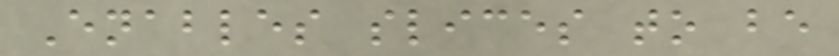Enables slices to be
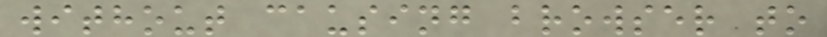without causing browser to
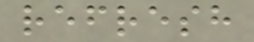refresh
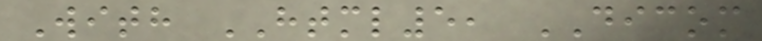With HTML5, DICOM
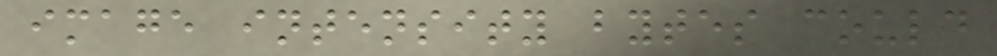image intensity bytes could
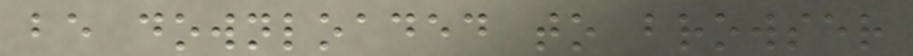be downloaded to browser
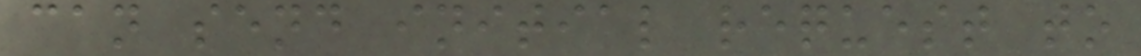can send initial request to
